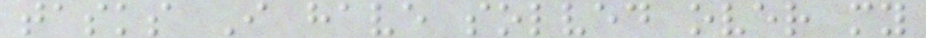tasks I have solved over my
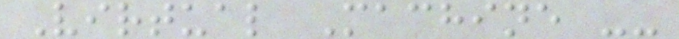Virtual Machine --
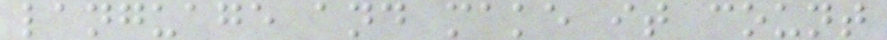language and make it count
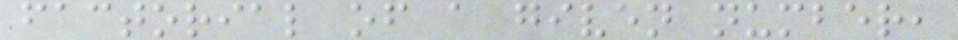factorial of a given number,
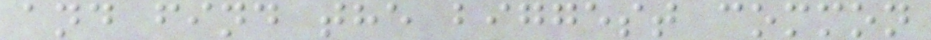and find the biggest common
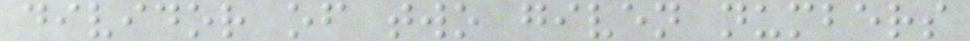dividor of two given numbers
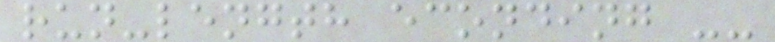run-length econding --
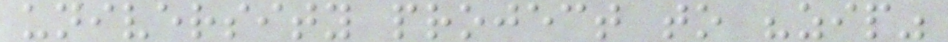university project to "zip"
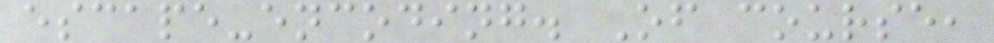escape-encoding. Of course,
